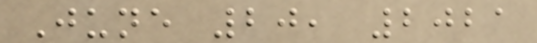June 20, 2021
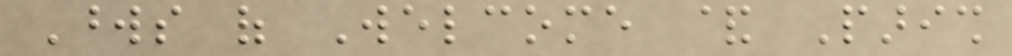Words of Welcome & Parish
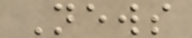News
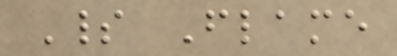Spirit Flame
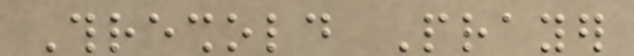Threshold Prayer
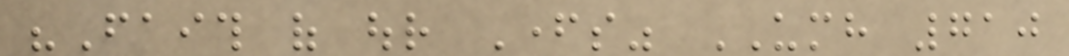"Faith of our Fathers" UMH 710
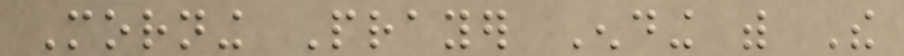Morning Prayer Ending with The
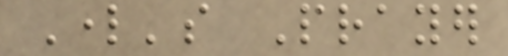Lord's Prayer
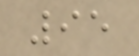95
